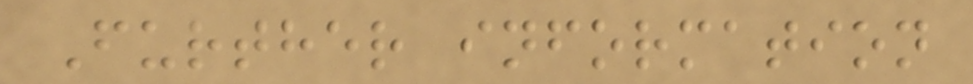Further information
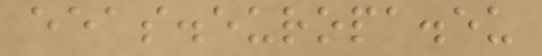eeas.europa.eu
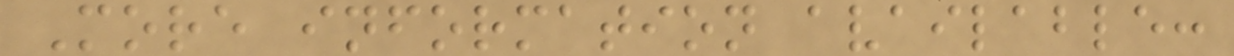More information available:
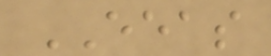EEAS
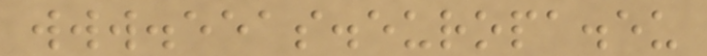www.eeas.europa.eu
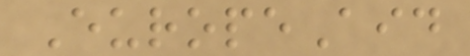EuropeAid
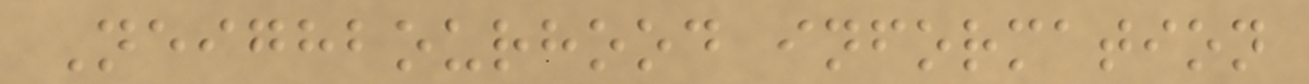Neighbourhood information
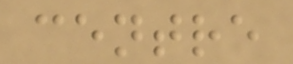centre
